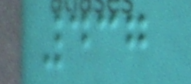437
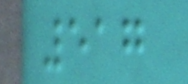517
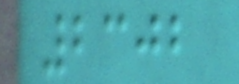2302
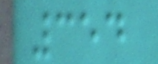354
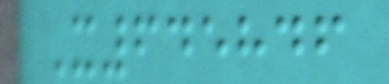X645846
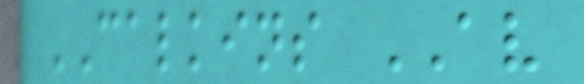CALKINS AV
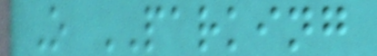O PARKING
